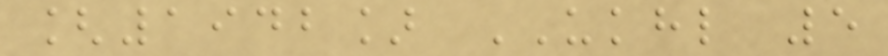[1942] UKHL 5
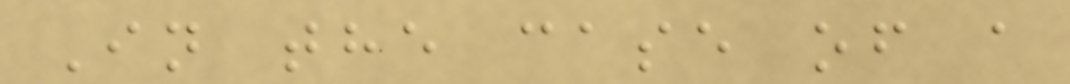In the case of a
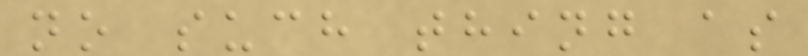no such thing as
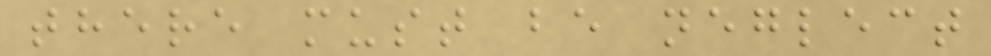there must be neglect
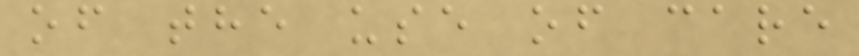of the use of care
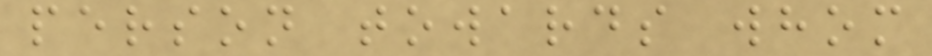person towards whom
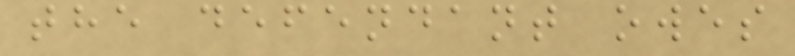the defendant owes
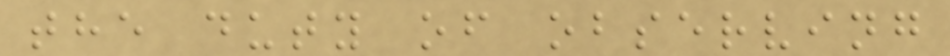the duty of observing
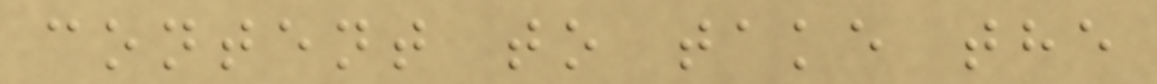content to take the
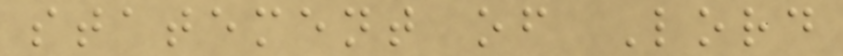statement of Lord
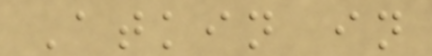Atkin in
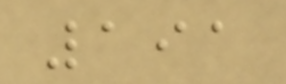191
